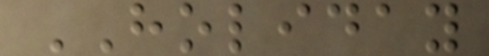HOLIDAY
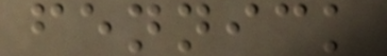fennick
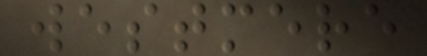westmere
